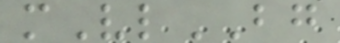mVlBG
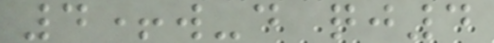4+w-d qj4
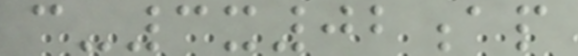c-3x02ap
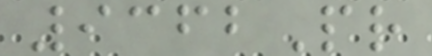9362Pr
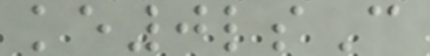ke0lsC
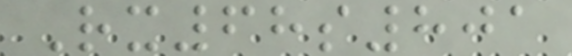Rx68s801
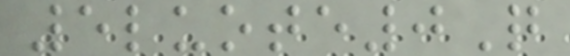5luote0Q
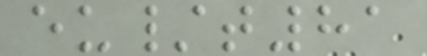eu/t81
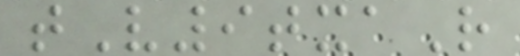tV9txaR
